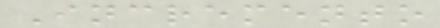Incremento
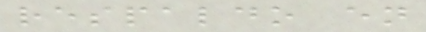respaldo en
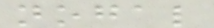nogal
